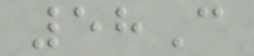58C
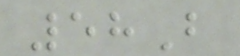58B
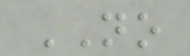NO
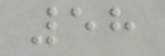58
